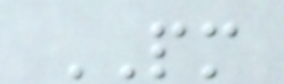PM
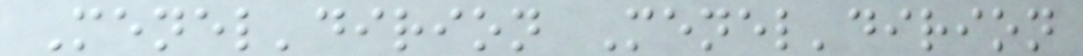Menel'dirion Menel'dirion
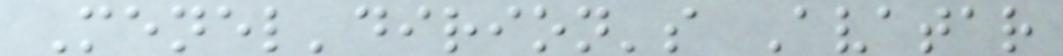Menel'dirion's Avatar
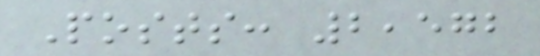Posts: 2,572
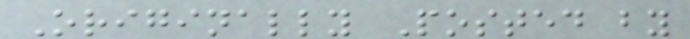Originally Posted by
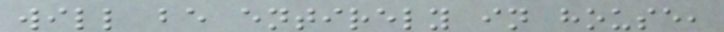will be entirely in house,
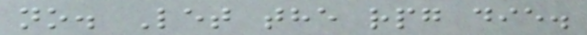no. Let the rpg die.
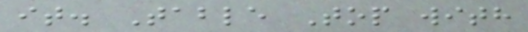it. Table Top with
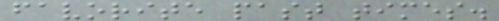favorite past times.
